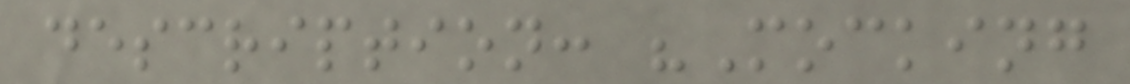description: "Mocking
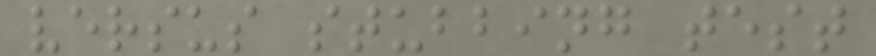versus stubbing test
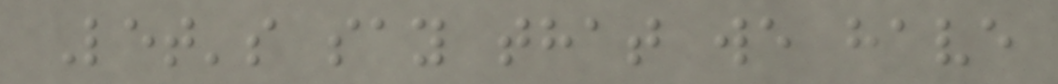Let's say that we have
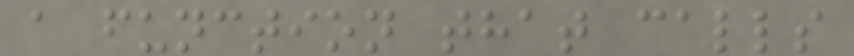a function that calls
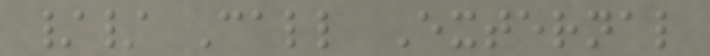// Call External
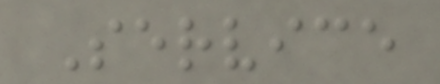Service
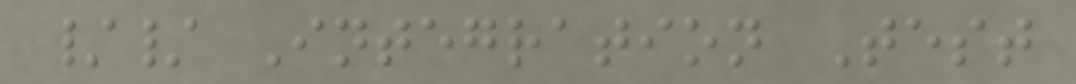// Integration Test
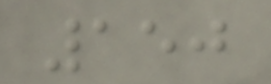150
